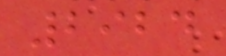2924
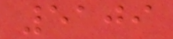5109
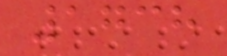1738
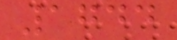1744
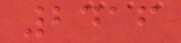2416
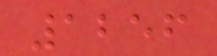1256
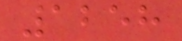1258
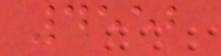4552
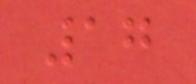17
